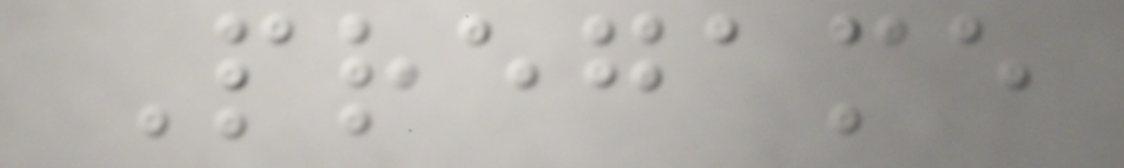Pregame
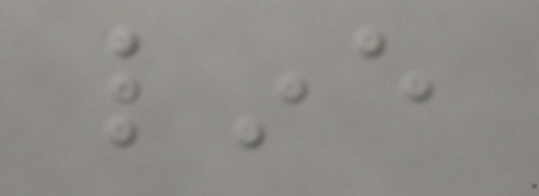line
